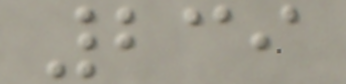239
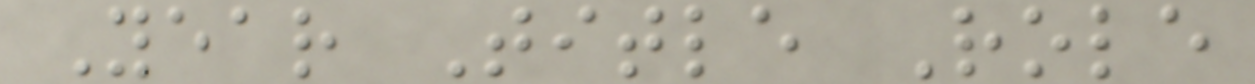Year Title Role
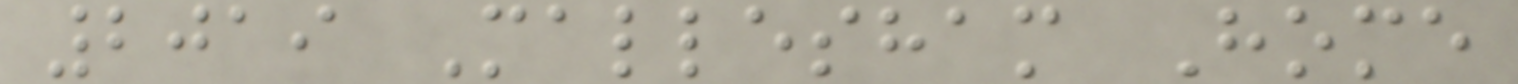2019 Mallesham Home
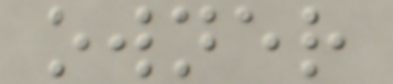owner
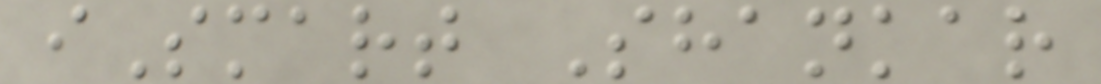iSmart Shankar
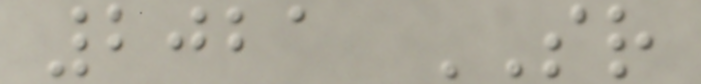2021 SR
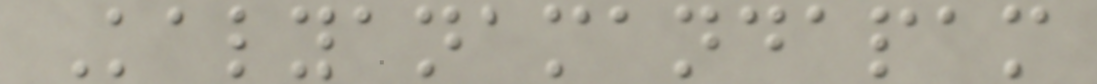Kalyanamandapam
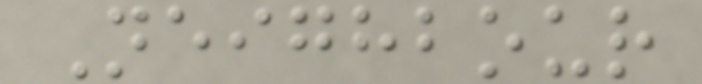Neighbour
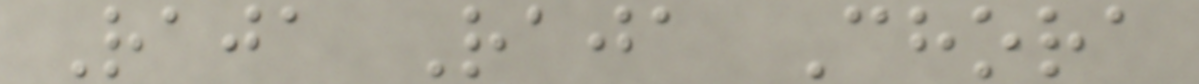Raja Raja Chora
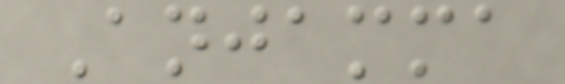Anjamma
